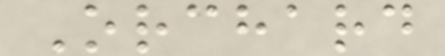Orchard
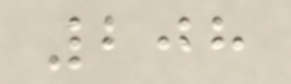208
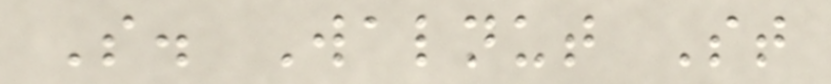S. Walnut St
